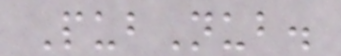PubNub.
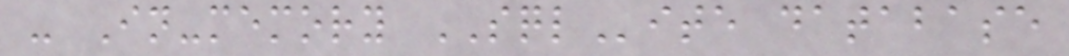- In-memory SQLite database
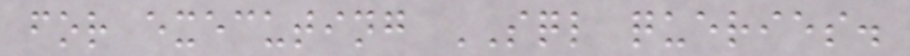for executing SQL queries.
